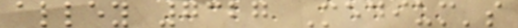alley 7327 Medium's
